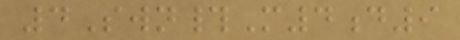4Swn#M4d9
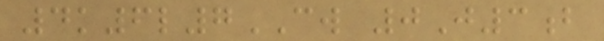4k6l7CW 0J3b
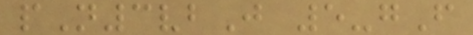pN3vbJ 5-gF
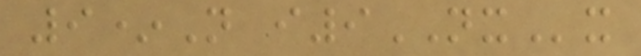9*N i9NXx
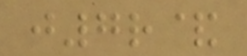j7r&
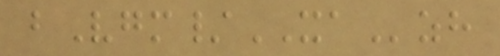bVgm/XAzh
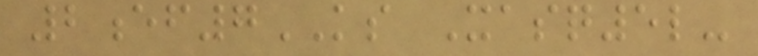2ef7KS Xasq5l-
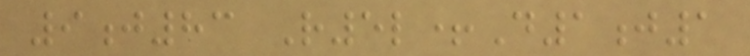9j83 R5l+D1j1
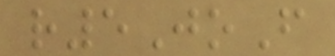r5JoF
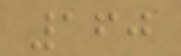160
